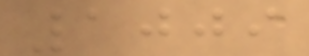1009
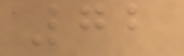72
